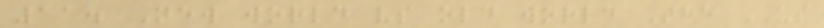11. New world vs old world The US
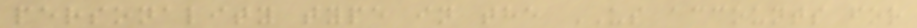personality type in the US accounts for
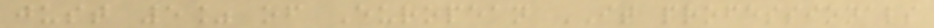just 5% of European IT professionals
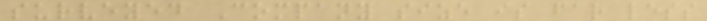surveyed Company size is far less
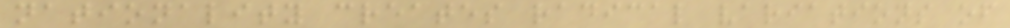nationality creates radical variations of
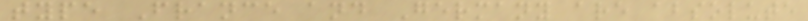type France and Germany are absolute
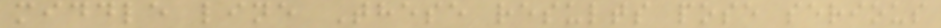middle line These results pose serious
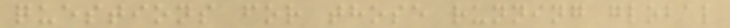questions for those running global
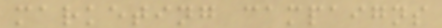marketing campaigns
